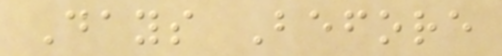Days Before
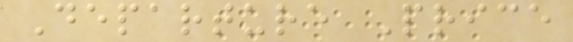Departure Price
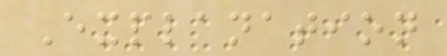Explanation
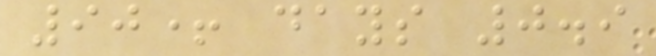90+ days 0.9
